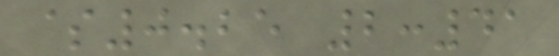$0.25 2:41
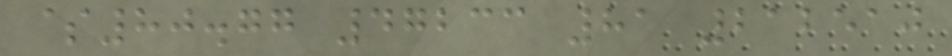$80.77 47233 81 212510
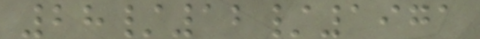28/12/1971
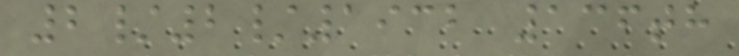2/2/1932 136th
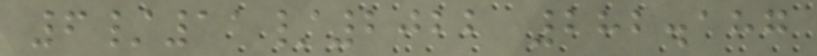6/11/2022 282.187
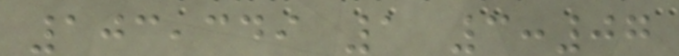103,349 1 3:07
